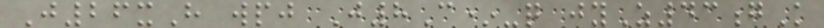J26xH wpj J8C*-q jyZ43gK
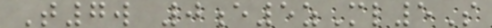T7w 0e5zMl5S
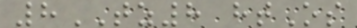8TZ8 htOs
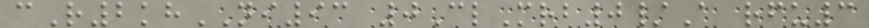cR2khNI93 0ClMrb0/A rfu3
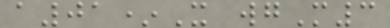a01*X wgM3
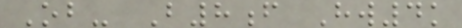Ob- B8f Hw4k
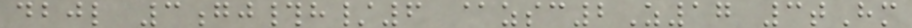dbjl 3gj#h/6 @zsc2Z17 3tHm
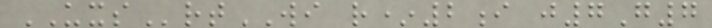UXSrtWI r*2i j7G7
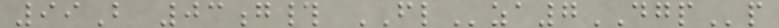99B 03g# FLza7DGPp
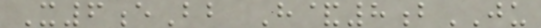X6eBb H&8bJU
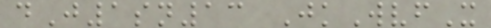dJ1sn13 JkWvfX
